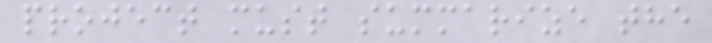project must summarize the
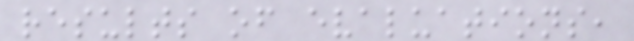results of evaluations,
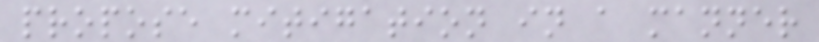propose mitigation in a manner
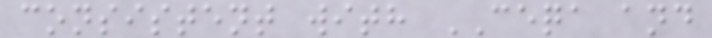consistent with CEQA and
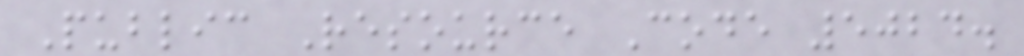Public Resource Code 5024.
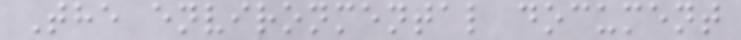The environmental document
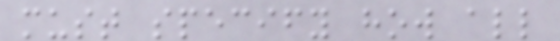must specify how all
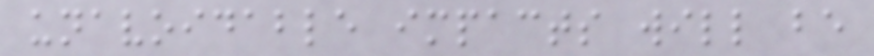unavoidable impacts will be
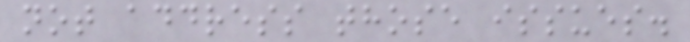not address those issues.
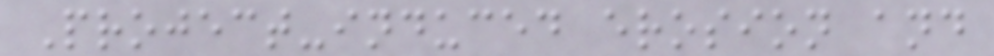Project-induced erosion and
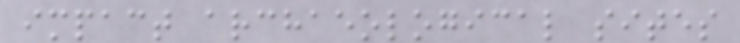impact archaeological sites
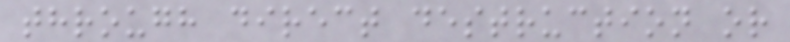through direct destruction or
